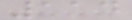114
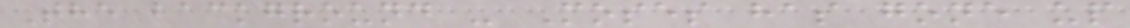The background - Moses has gone up
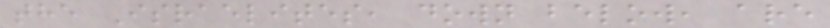the Israelites, down below, are
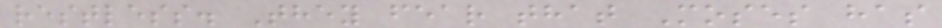restless. They fear that Moses has
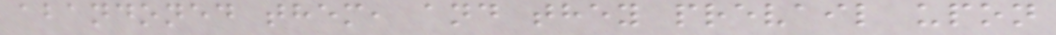abandoned them, and they prevail upon
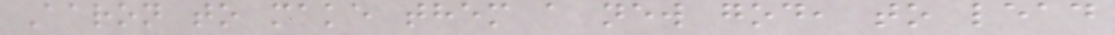Aaron to make them a new god, to lead
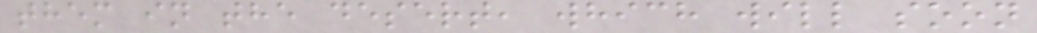them in the desert, which will soon
